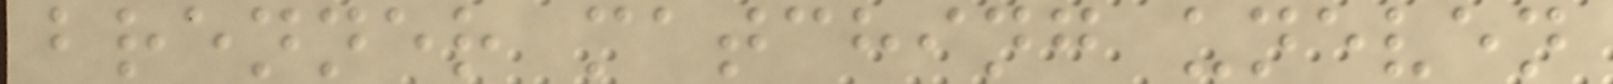brenner matching uneven
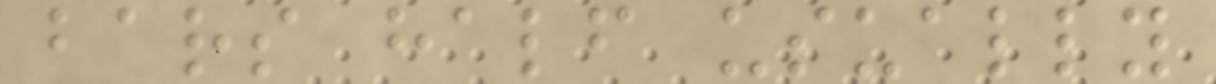bars half usually
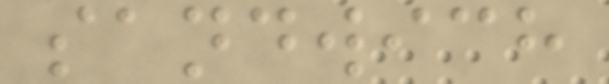sandwich
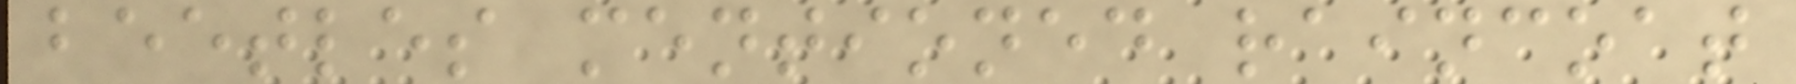beetles mentioned raincoat
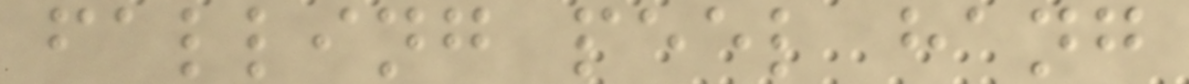falling peel hang
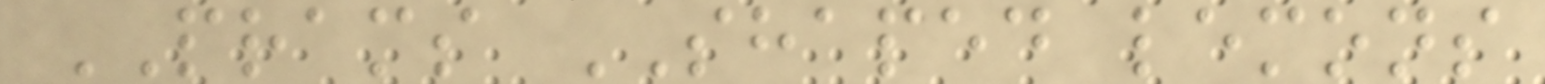PRAMS SHAPED lemons
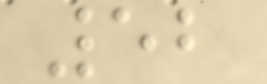52
